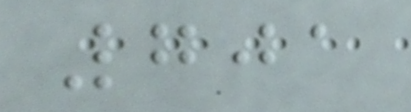701
